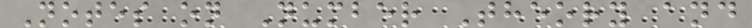Notes on Number Theory and
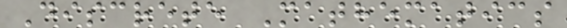Discrete Mathematics
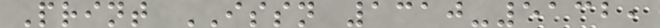Print ISSN 1310-5132,
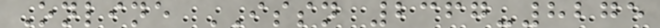Online ISSN 2367-8275
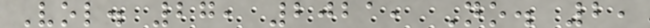Vol. 27, 2021, No. 2,
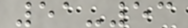51-53
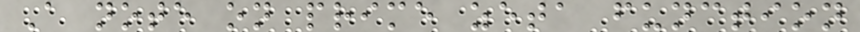A note on prime zeta function
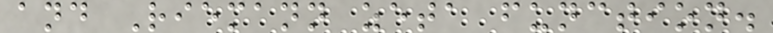and Riemann zeta function.
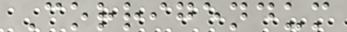Corrigendum
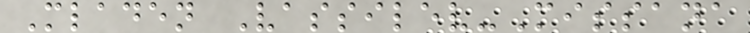Mladen Vassilev-Missana
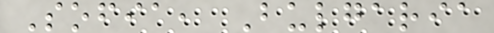Sofia, Bulgaria
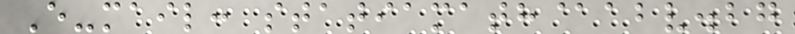E-mail: statiamath@abv.bg
